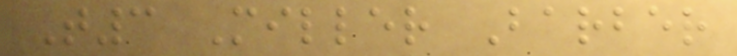T3 Miller Barber
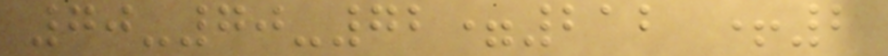70-70-72=212 +2
